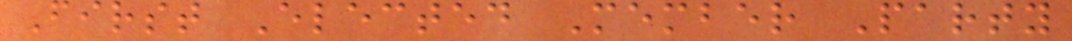First Elected Member Party
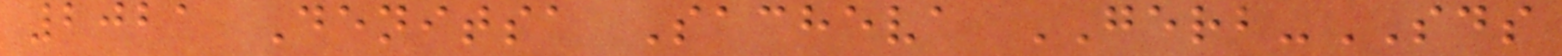2021 Denitsa Sacheva GERB-SDS
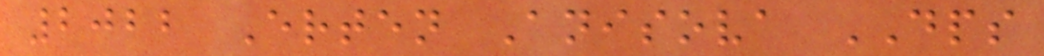2022 Erten Anisova DPS
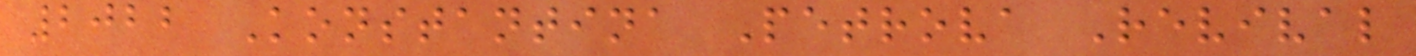2022 Konstantina Petrova Revival
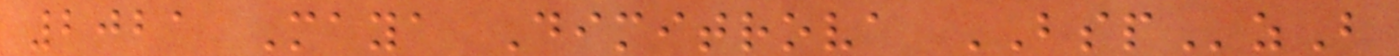2021 Maya Dimitrova BSPzB
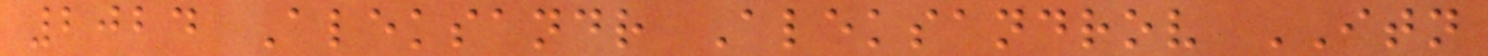2024 Aleksandr Aleksandrov ITN
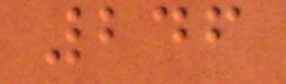246
